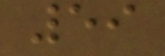59
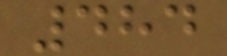484
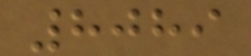8089
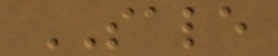SALE
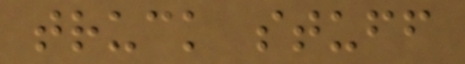truck stuff
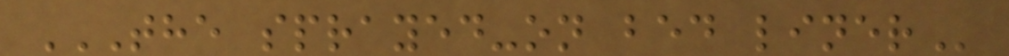THE SPRAYED-ON BED LINER
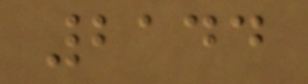2144
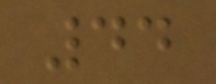44
